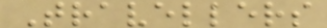Travellers
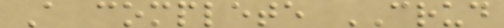A complete CRUD
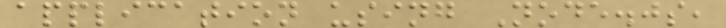application using Node.js,
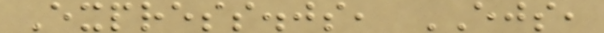Express.js, EJS,
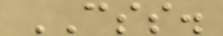CSS.
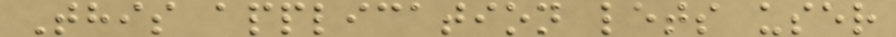This application lets user
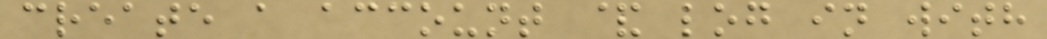create a account & log in with
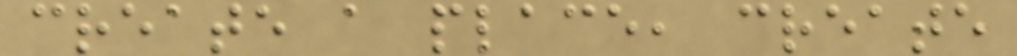create a place, create
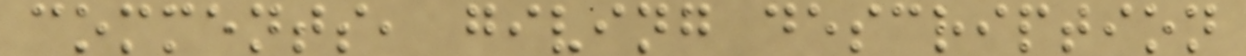comments, giving description
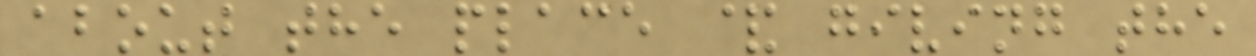about the place & giving the
